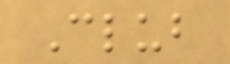Club
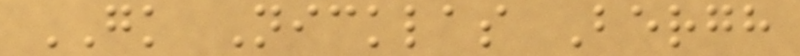GK Nicklas Bergh
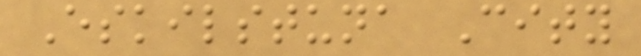Eskilstuna City
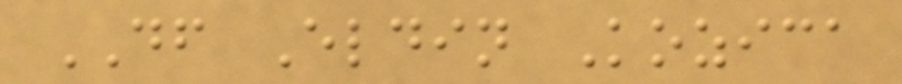DF Eldin Kozica
